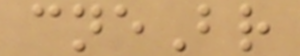cneBr
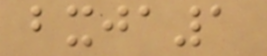bxja1
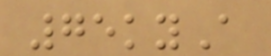75kyA
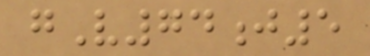gV74j5
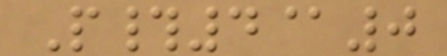P#4@0
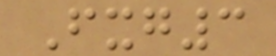Fxg3
